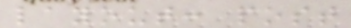layout: post
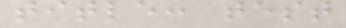title: test
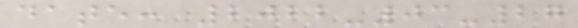date: 2022-03-27
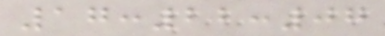17:22:07
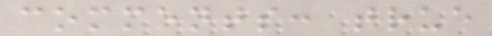comments: true
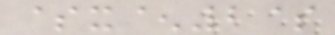$x^2$
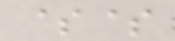$$
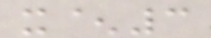x^3
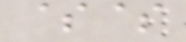$$
